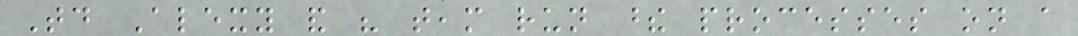Today Alexy and his team run these processes on a
